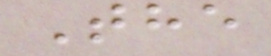The
